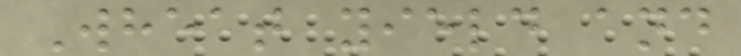Wheat yield and
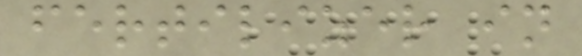fertilizer in
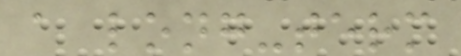a long-term
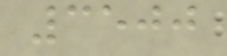3500
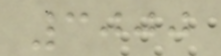3000
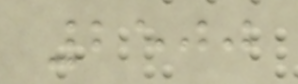2500
